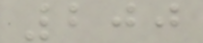200
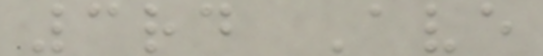3rd Ave
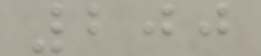200
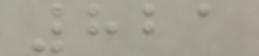821
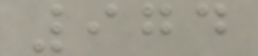974
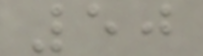50
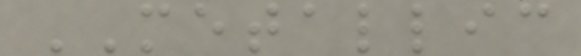METALLIC
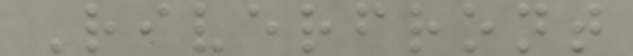Riverfront
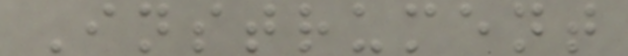Instrument
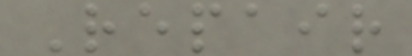Repair
